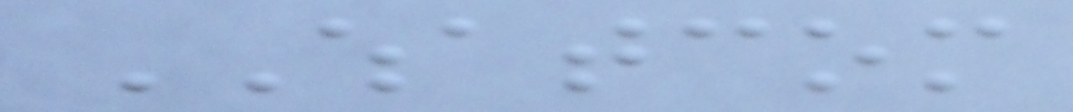WHATCOM
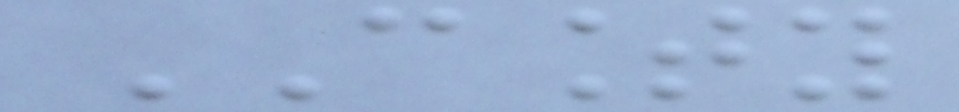COUNTY
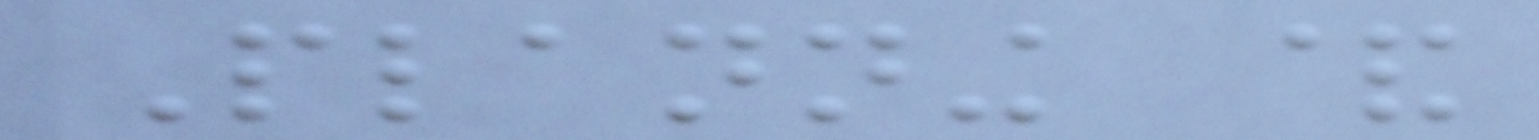Planning &
